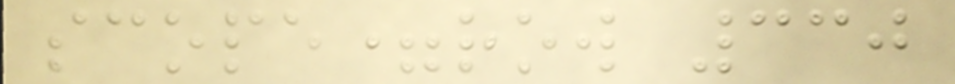scope=row 330
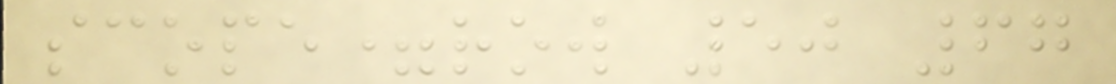scope=row 50 67
